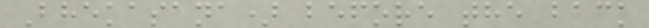Bhekasana) before the back
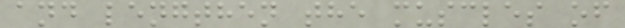and lengthen the muscles of
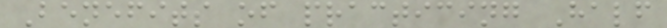Benefits of practicing Half
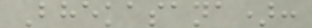Bhekasana):
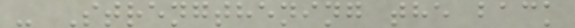- Strengthening the back
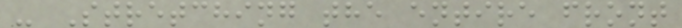- Stretching the entire front
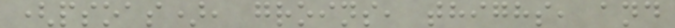(psoas), groins, thighs, and
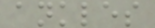ankles
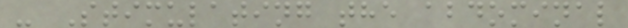- Stimulating the abdominal
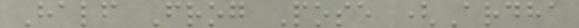Half Frog Pose (Ardha
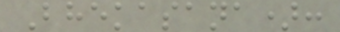Bhekasana):
